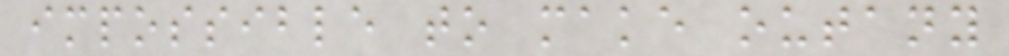impossible to make outany
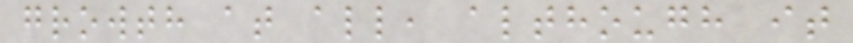growth at all, although it
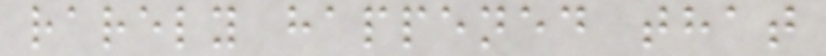rarely happened that
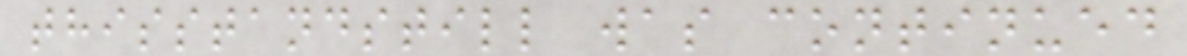thisstandstill was continued
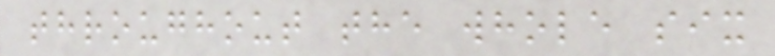throughout the whole six
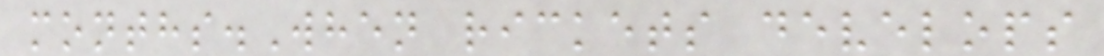months.When rickets develops
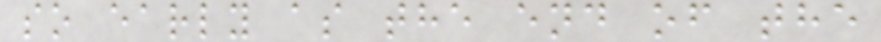so early as the end of the
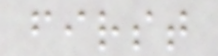first
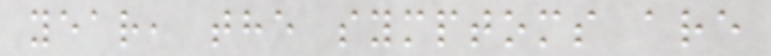year, the symptoms are
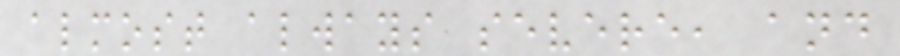almost always severe, and
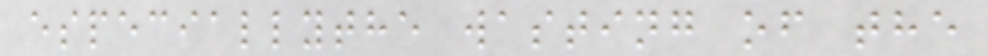especiallythe wasting of the
